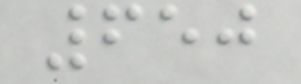650
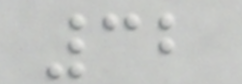32
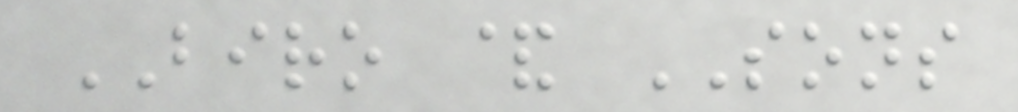BIRO & SONS
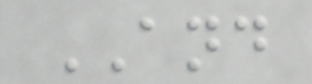AND
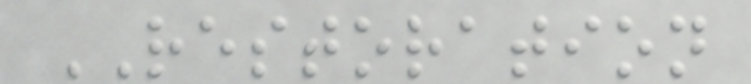RESTORATION
